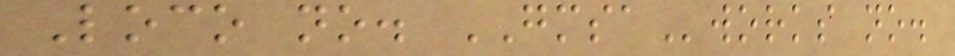Loco no. GMSAworks no.
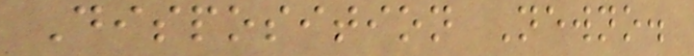Disposition Newno.
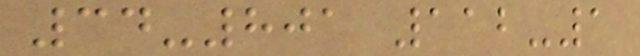34-801 112-1
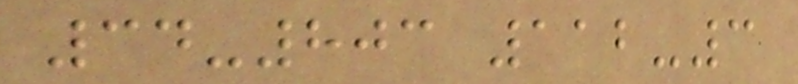34-803 112-3
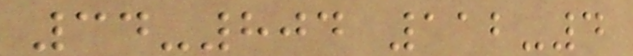34-804 112-4
